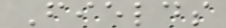Fields
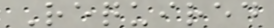Required
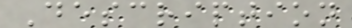Description
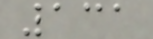131
